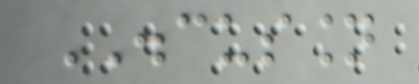DISCUSSION
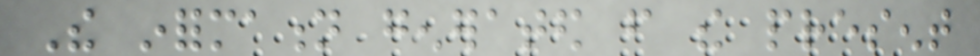The information generated from the present
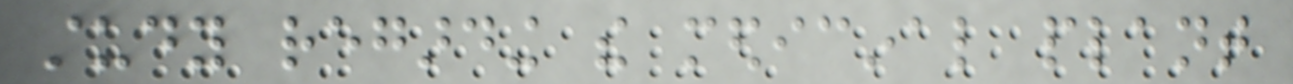study regarding the medicinal plant
